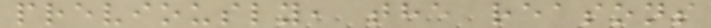previously, the reasons
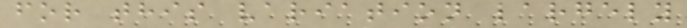for this variation largely
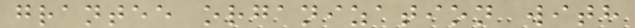grantee organization with
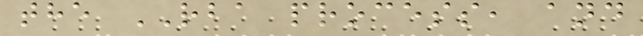the RBA process, and
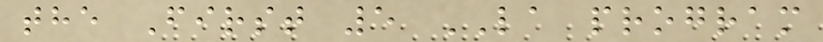the First 5 LA program
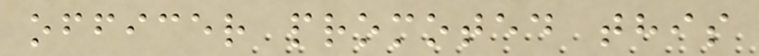officer promoted this
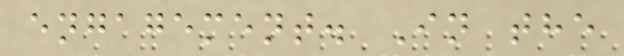engagement. In the
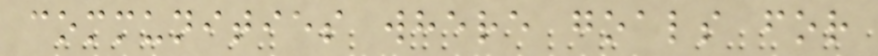communities where goals for
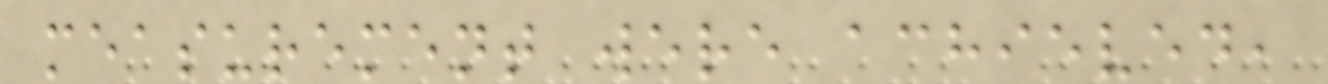measurement were achieved,
